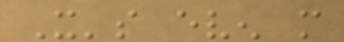It's even more
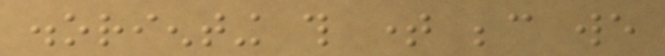disorienting this time because we
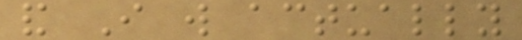and I will actually
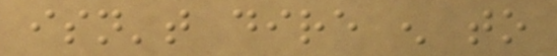isn't dire enough to
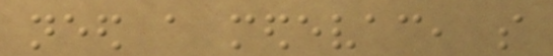need a medevac, so
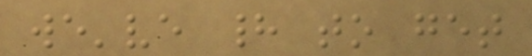we've had to get
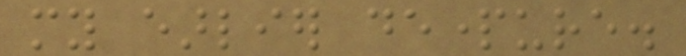my earlier departure.
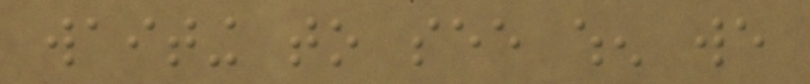waiting to see when we
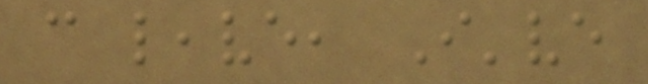can leave, I've
